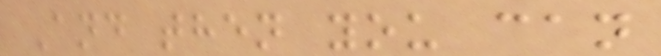And then you can
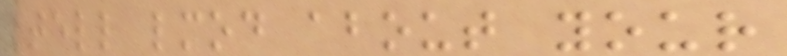tell lmod about your
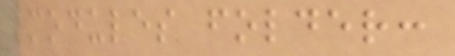modules folder:
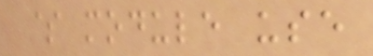$ module use
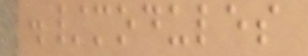./modules
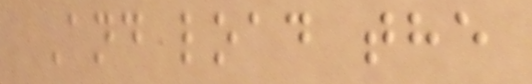And load the
